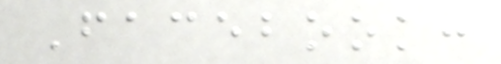Facebook:
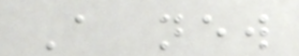A new
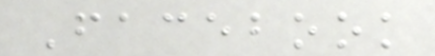Facebook
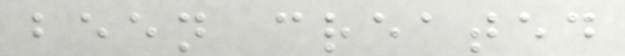been created
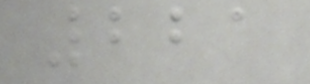221
